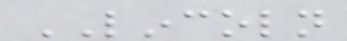LINCOLN
